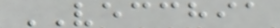VECCHIA
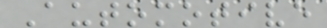Automotive
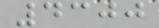4300
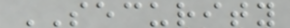SECURITY
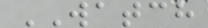WATCH
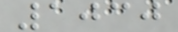1030
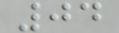04
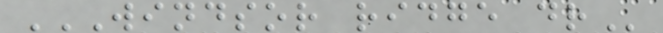WINDSOR RIDGE DR
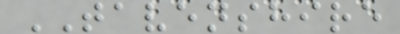TAVENSHIRE
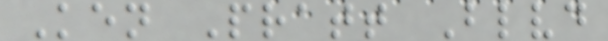Ken Pratt Blvd
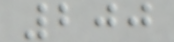200
